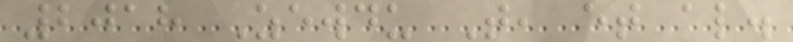2018 Zewdu T, et al.
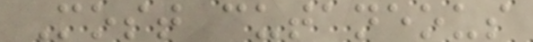Most cutaneous
